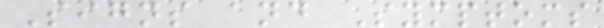Signs and Symptoms
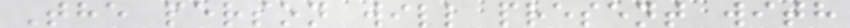The person will present with
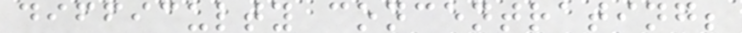difficulty concentrating;
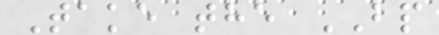Take the BP
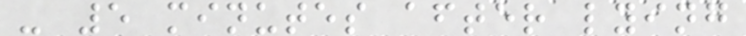- 5 minutes after lying
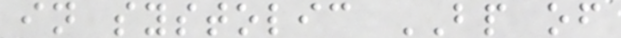in systolic BP of
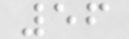56
